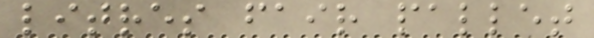litres fair pallet
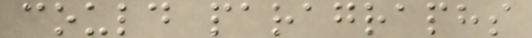could paragraphs
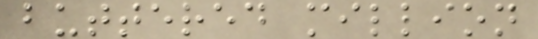buttered million
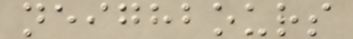neighbours
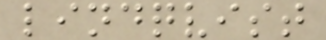lindqvist
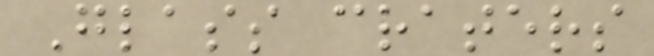Glass craters
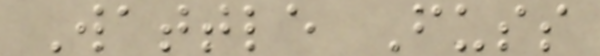Wattle Fuss
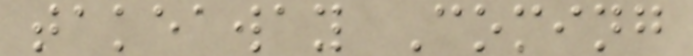takeaway Coming
